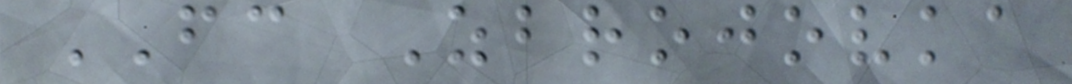FC Zbrojovka
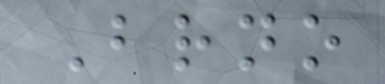Brno
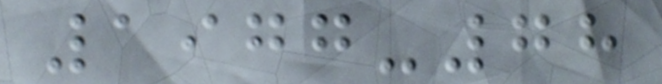1977-78
